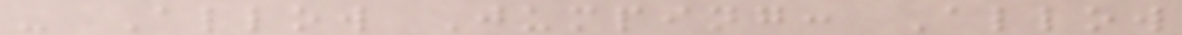- Allow Jumping: Allow
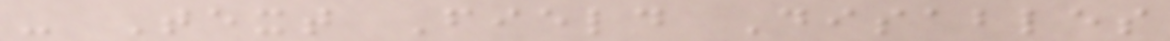- Text Field Disables
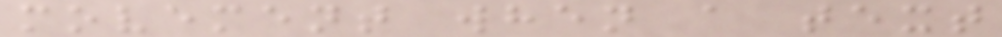movement when a text
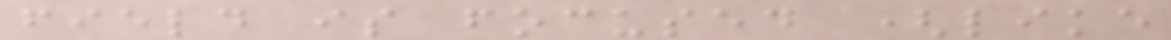field is focused (like
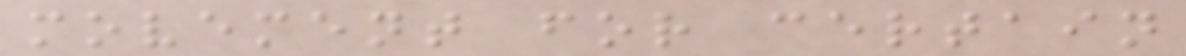movement for certain
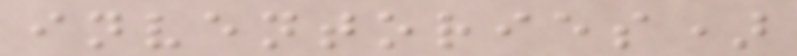inventories)
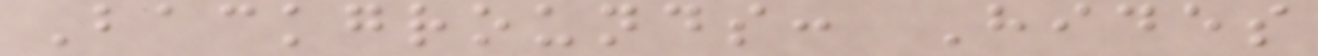Backgrounds: Hides
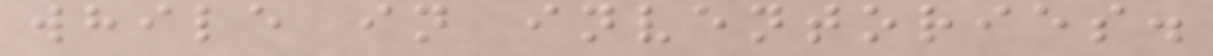while in inventories.
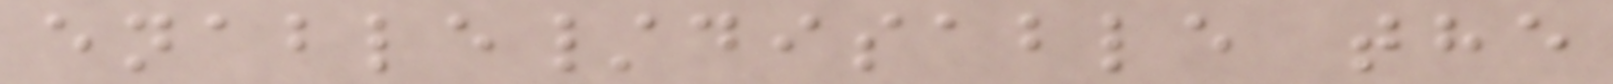enable/disable the
